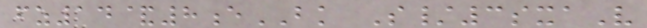fz14&8eBK S/3sxaV
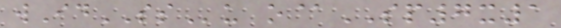wIdSSu o@SP7x1
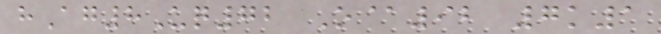hAg8Uq72 O@92 7k1
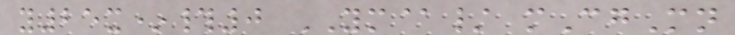y25x*#0 YM@/ mCgMn
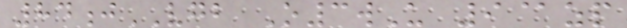84jVGB O3wU 9@zp
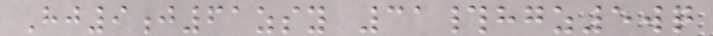Hj9j61zsy 31#hgz5wq
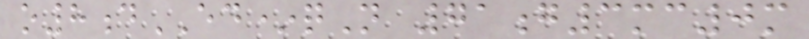o8dED*qN 71g3mc0m
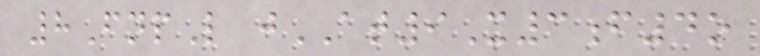8FnpL jAT9X3f4o
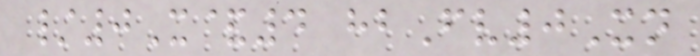/0X&4 hbFv0Xn
